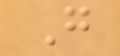G
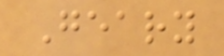Geary
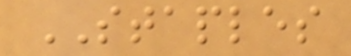STAPLES
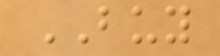BUY
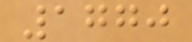1770
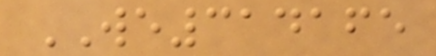WE314165
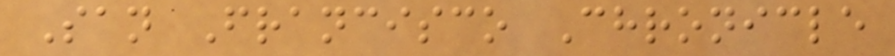San Francisco Chronicle
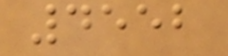4552
